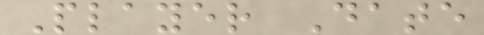Player Date
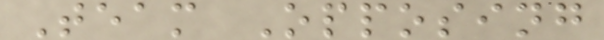Team Opposing
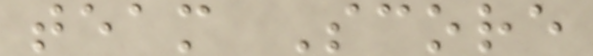team Score
